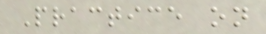Practice on
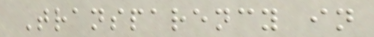Transparency in
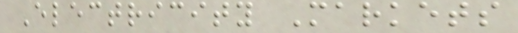Electricity Markets
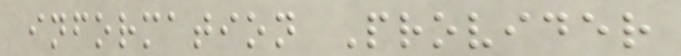information Provider
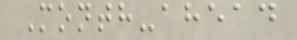Month-ahead
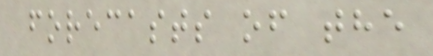forecasts of the
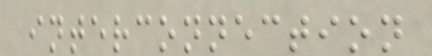interconnection
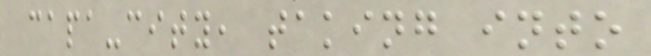capa-city, taking into
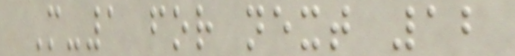M-1 for next 12
